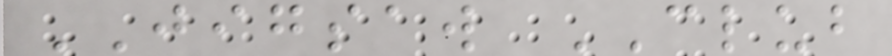JIGSAW CLUB
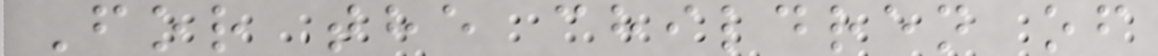For the children of
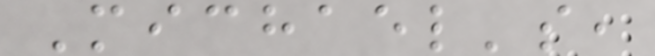Michael's,
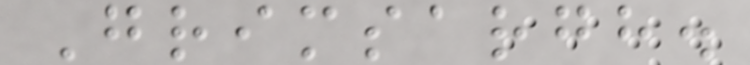Grimsargh.
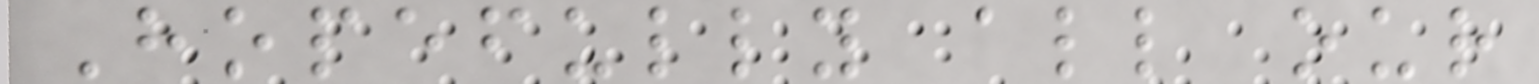Hopefully all our
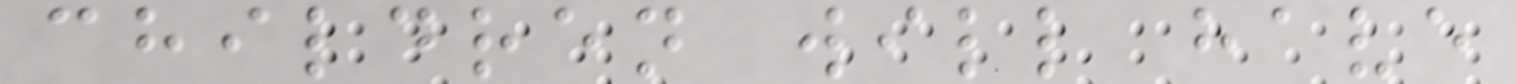children will have
